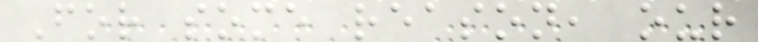For some reason, our
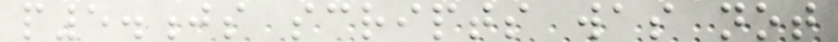p5.js scripts was not
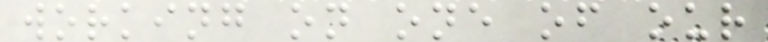working on one of our
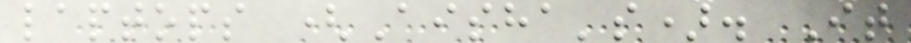laptops (Aisha's). It
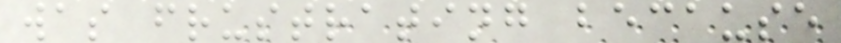was frustrating because
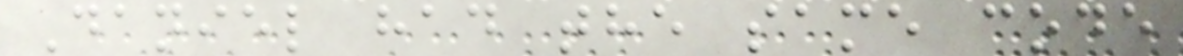Daniel had the same code
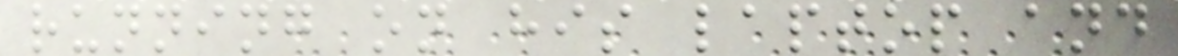running on his laptop and
